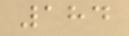184
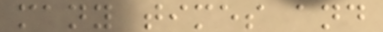many times and
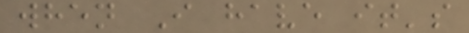when I have it's
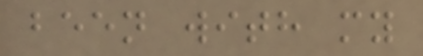been with my
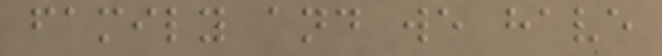family and we have
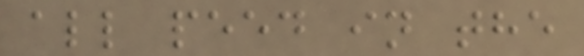all peed in the
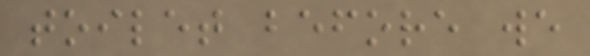toilet before we
